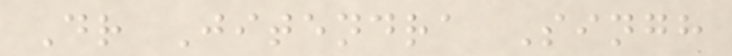Dr Jitendra Singh
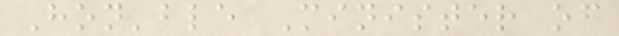Hon'ble Minister of
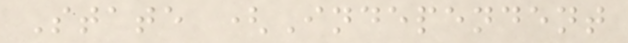State (Independent
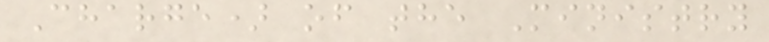Charge) of the Ministry
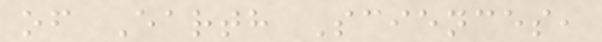of Earth Sciences,
